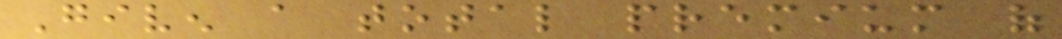Given a total premium of
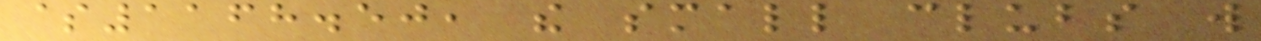$1168.50, the small clubs will
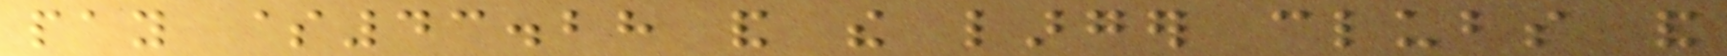pay $43.28 and the larger clubs and
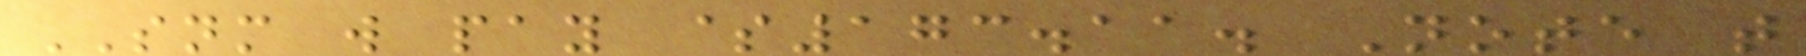SNM will pay $173.11. Note that
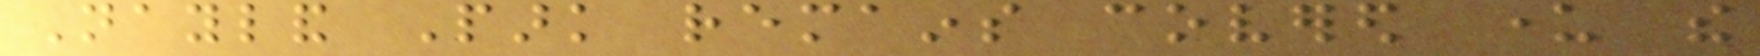Nayland Park remains covered under the
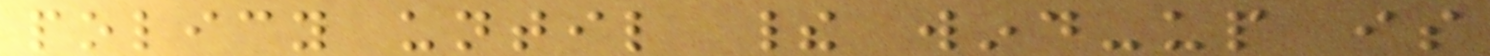policy until their wind-up is
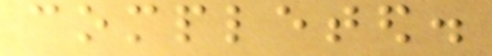completed.
